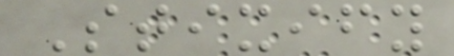Stixify
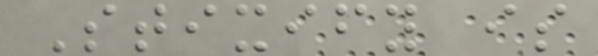Stixify is
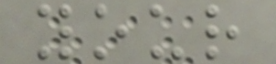your
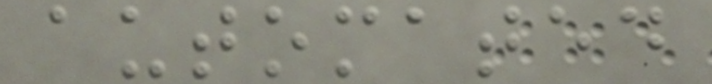automated
